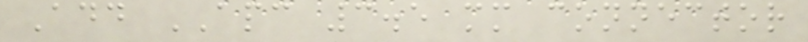Add APC 3.5 mm connector
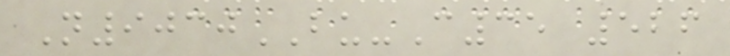N9030BU-C35 526
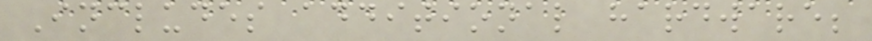Includes additional hardware;
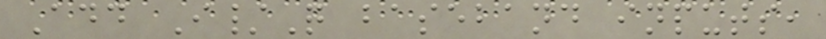Add I/Q baseband inputs,
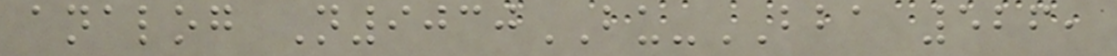analog N9030BU-BBA 526,
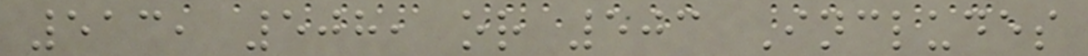513, 508, or 503 Includes
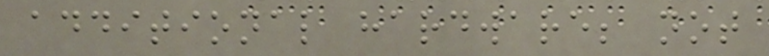additional hardware; not
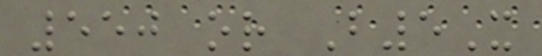550 or B5X
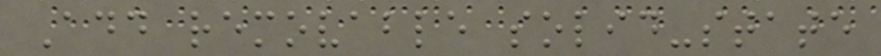Add removable solid-state
